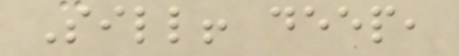Sill! deep,
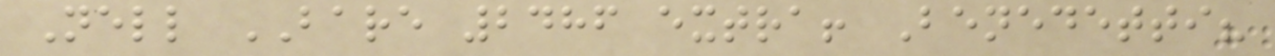Nell BARE 2486 extra! Benedetti?
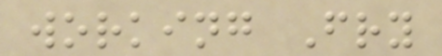working Fry
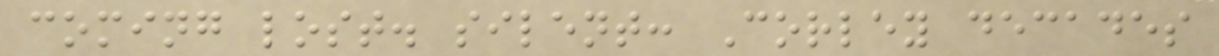coming lost. silent: Corley decades
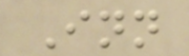Inn
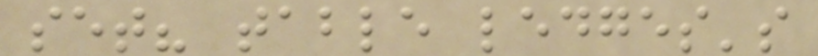set? table ledges's
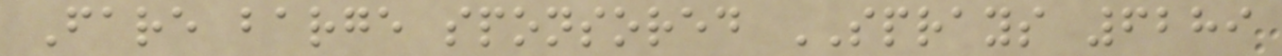Fare barge sponsored SPRAYS 6289
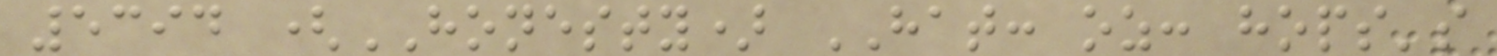5394 (HONESTY) HAT: oz: hops's
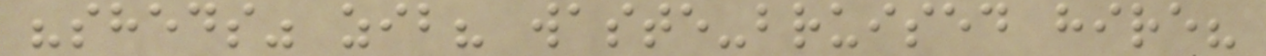"sheds" zib? waste-bruised hire?
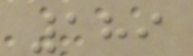189
